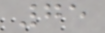75
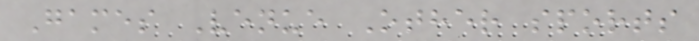Games Venue Other sports
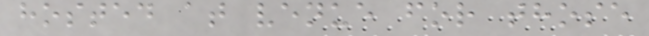hosted at venue for those
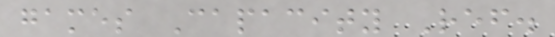games Capacity Ref.
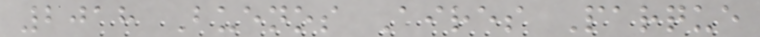2018 Buenos Aires Parque
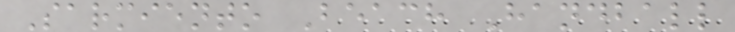Sarmiento Beach Handball
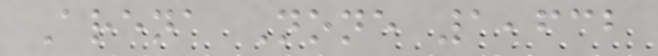Arena None 1,632
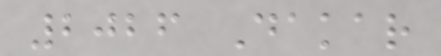2026 Dakar
